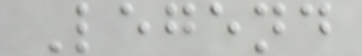Legend
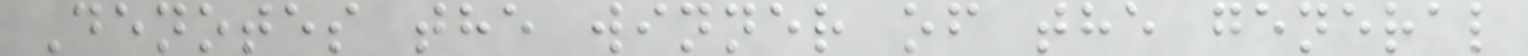Denotes the winner of the general
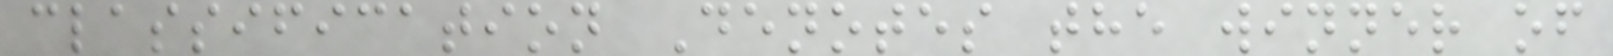classification Denotes the winner of
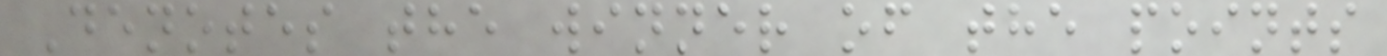Denotes the winner of the points
